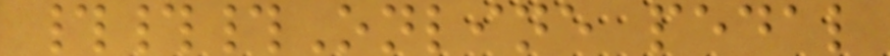###Online pedal
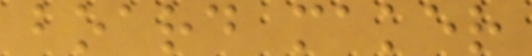board maker
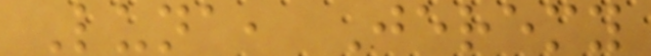Luna, Jeremy
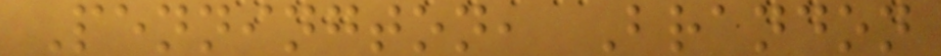Pennington, Brandon
